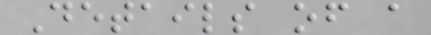Details of a
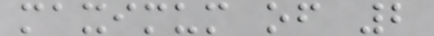maximum of 2
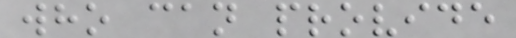who can provide
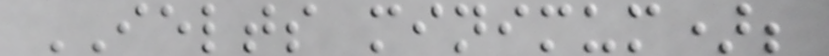IELTS minimum);
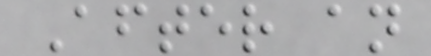After an
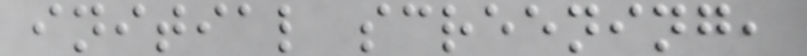initial screening,
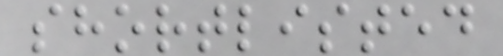shortlisted
